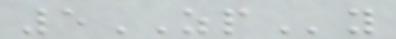5ZPy
